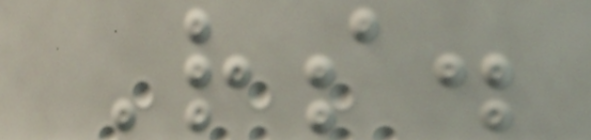Rs.
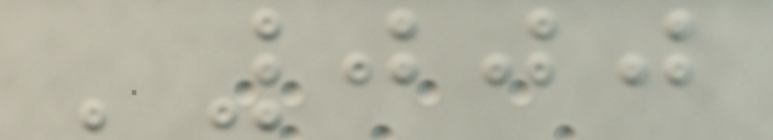'000
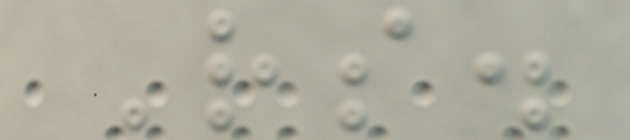Rs.
